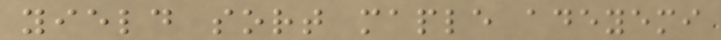yield sort maple adeyemi
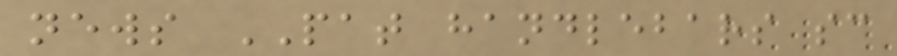news PAT handlebars sc
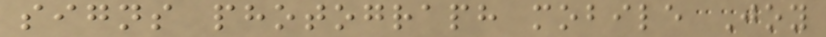signs photograph mobile Joy
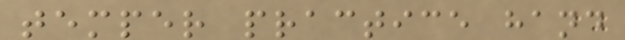temper practice hand
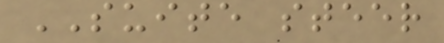SUITE steer
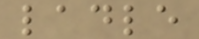ladle
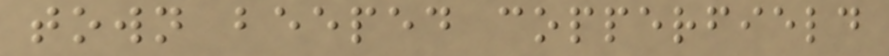town beeped copperfield
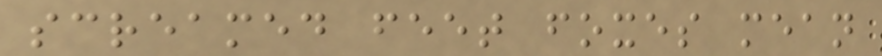screamed feet foxes mean
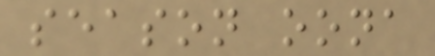season oona
